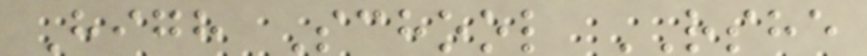High School RSHE
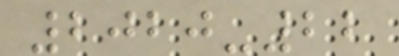2020-22
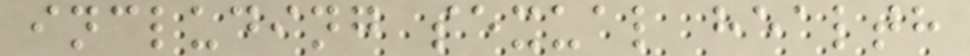including sexual health
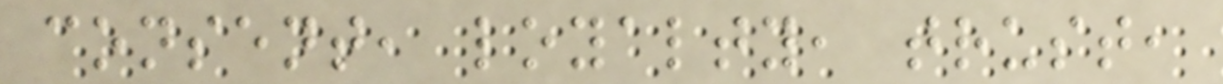consent, loyalty, trust,
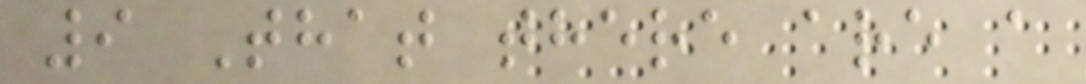9 That there are a
